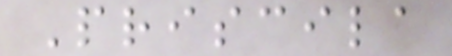Priscila
